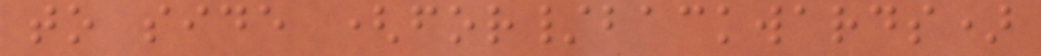to side (for/backwards)
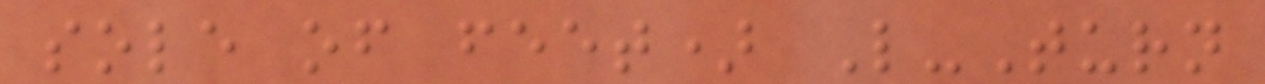sole of feet) L-Turn
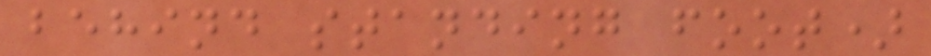behind standing foot)
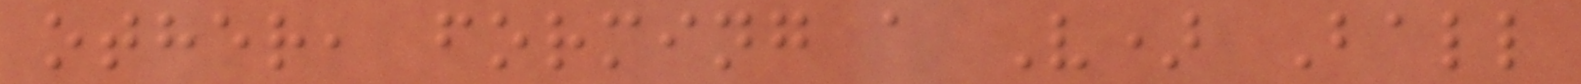other, forming a V) Ball
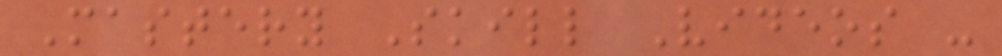Mastery Skill Videos -
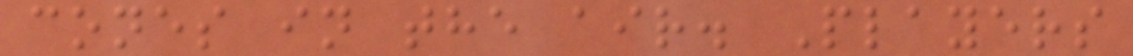cones in the air. Players
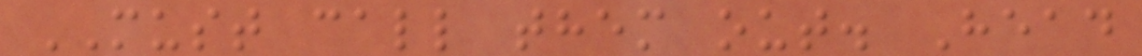MUST call them out. Head
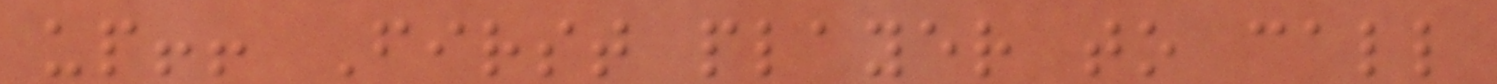up!! First player to call
